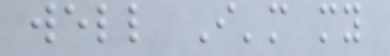well I'm my
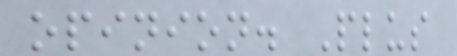opinion. Plus
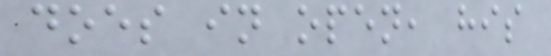does in open, his
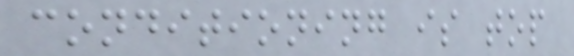conditioning is top
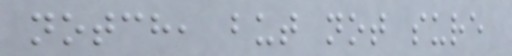notch, but not sure
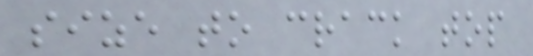size to crack top
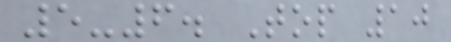5-6. Top 10
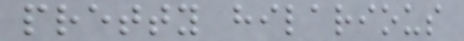pretty hilarious
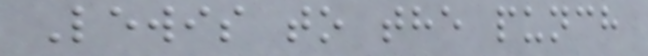Lewis to the punch
